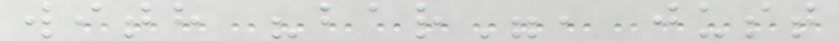with "bar", just
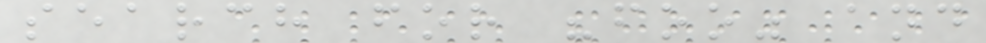search for "foo" and
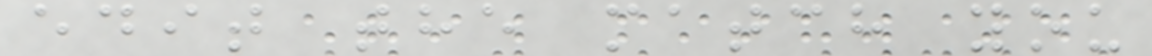edit the match you
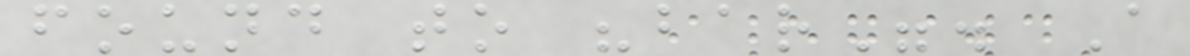found to "bar". A
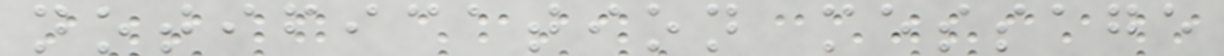notification message
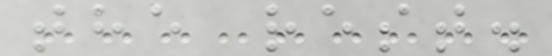the rest.
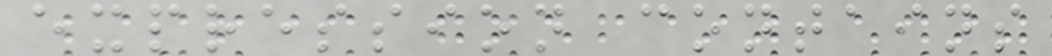expression contains
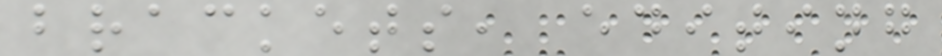brackets, editing
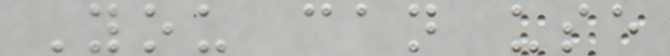You can use
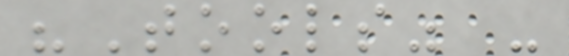"Tools" -
